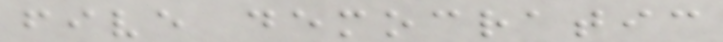five democratic
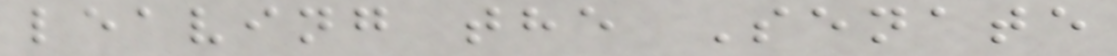leaving the Senate
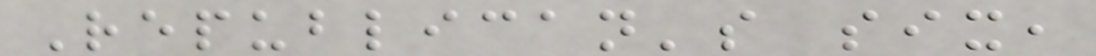Republican's six,
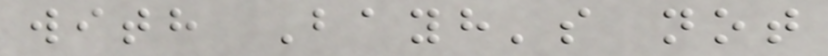with Bayh's not
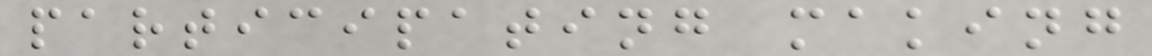participating making
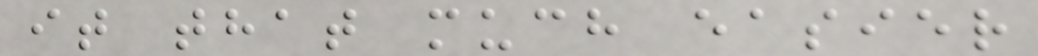it that much easier
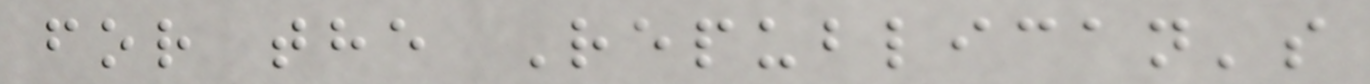for the Republican's
